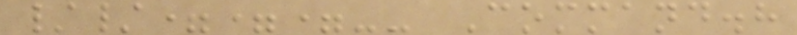//===-- Command.h
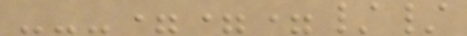---===//
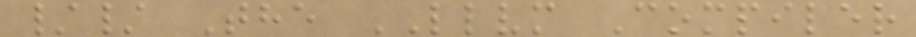// The LLVM Compiler
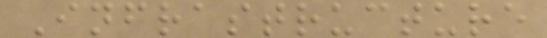Infrastructure
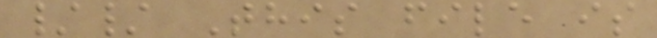// This file is
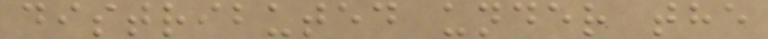distributed under the
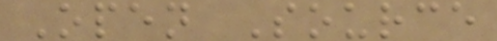Open Source
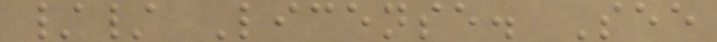// License. See
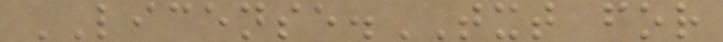LICENSE.TXT for
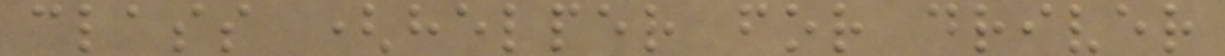class (helper for driver
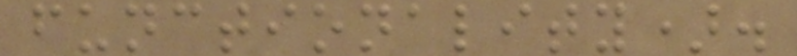functionality).
